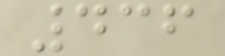436
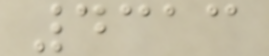4313
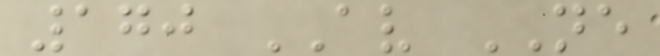170 AV NE
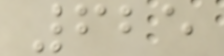625
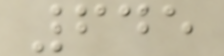645
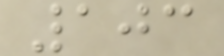103
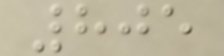805
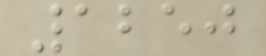1250
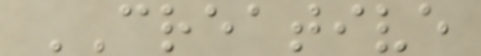CREATIVE
